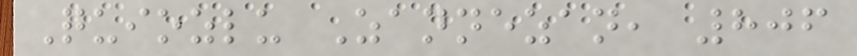Quiozlu Zannezan, 806
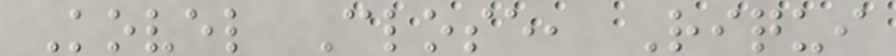Kovel Close, Riqui
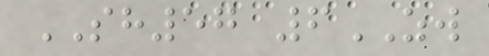SH57 6ZW
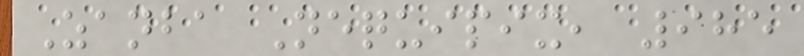Zanba Nequipix, 985
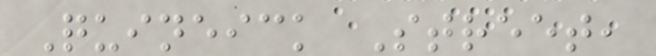Quineick Street,
